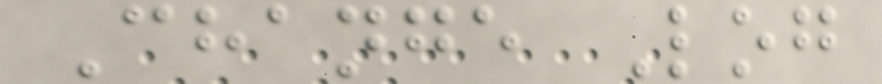Change Log
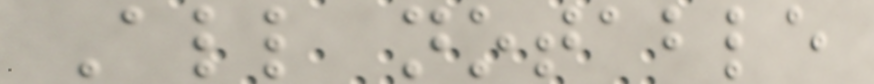All notable
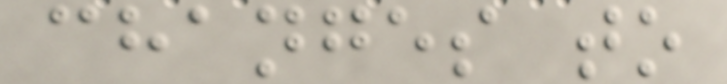changes to
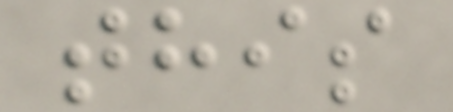this
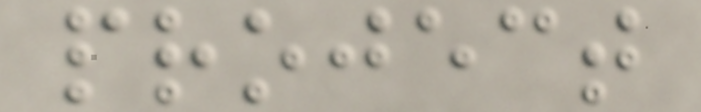project
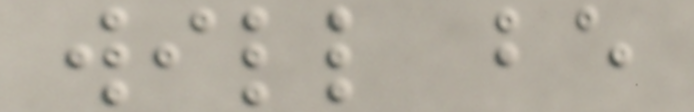will be
